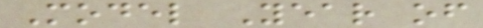Model Year of
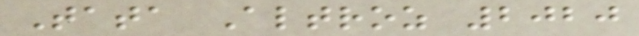Tata Altroz 2020
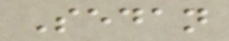Sedan
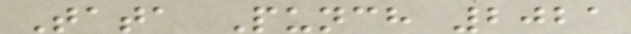Tata Punch 2021
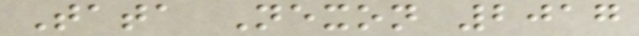Tata Nexon 2017
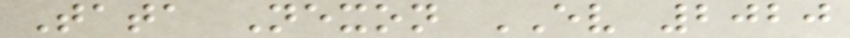Tata Nexon EV 2020
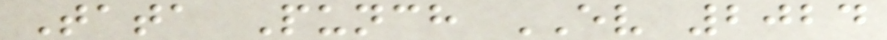Tata Punch EV 2024
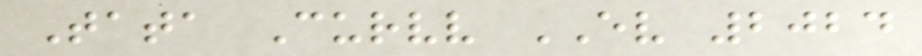Tata Curvv EV 2024
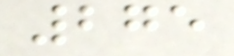275
